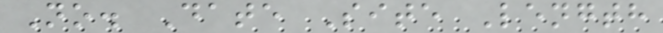No. Date Site Length
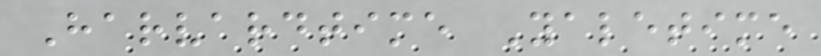Harvardtime Yaletime
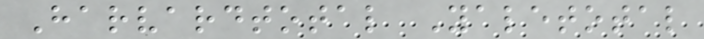Harvardtotal Yaletotal
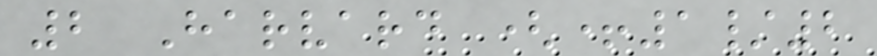2 Harvard (+1/2
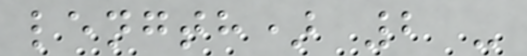length) 2 -
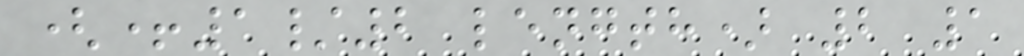(+1/2 length) 2 1
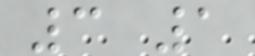3 1
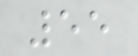55
